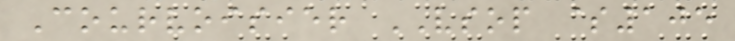Courvoisier VSOP $105
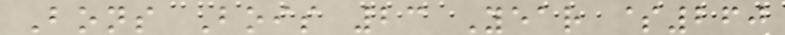Bons Bois 23 Year $260
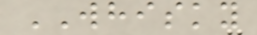WHISKY
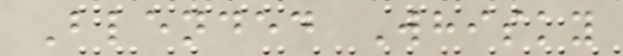Blended Whisky
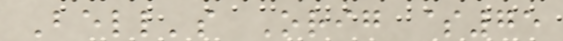Bell's Orig $75
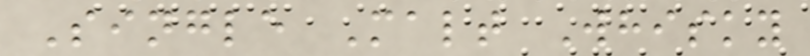Single Malt Whisky
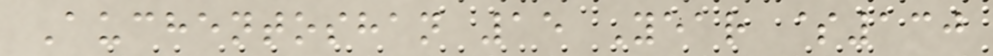Auchentoshan 15 Year $130
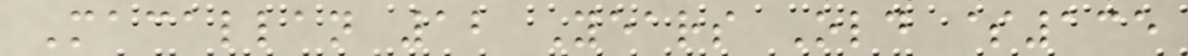Macallan 12 Years Old $135
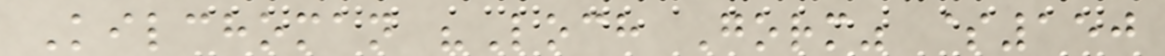Kilchoman "Loch Gorm" $150
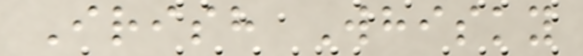Irish Whisky
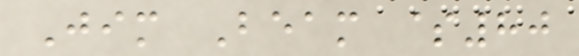Jim Beam $80
